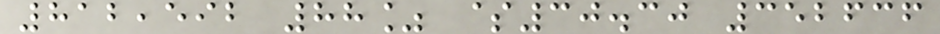812,592 88% $30.30 352636
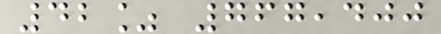42% 767,400
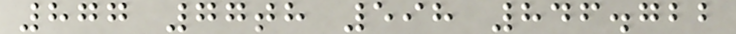877 77th 598 846.722
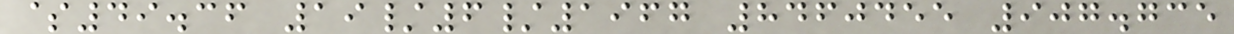$49.36 19/6/1967 8460455 907.735
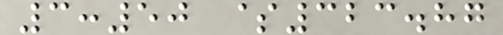3:50 $323.87
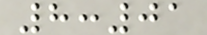8:01
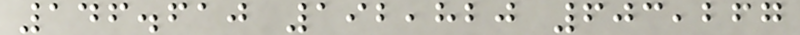146.610 192,820 603,267
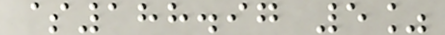$188.97 5%
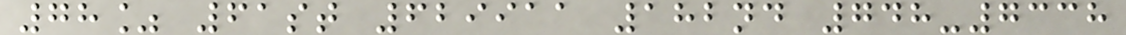78% 61st 629911 182nd 748-7338
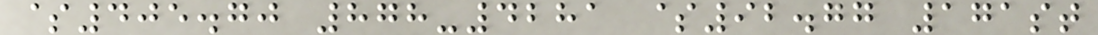$405.70 878-4281 $92.77 171st
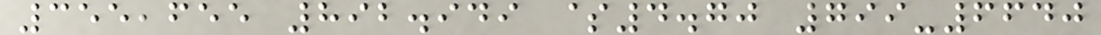355,655 892.949 $4.70 799-6640
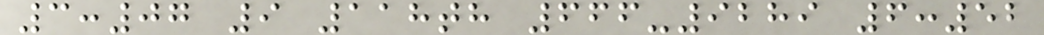3:07 9 118th 666-9289 6:52
